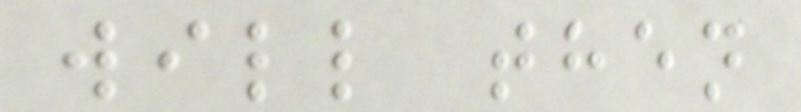will then
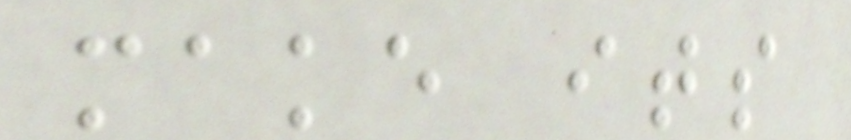make its
